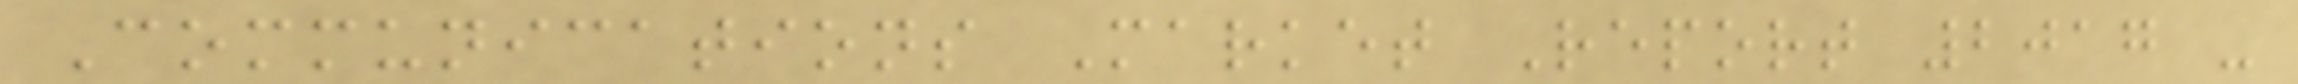Communications Market Report 2017 -
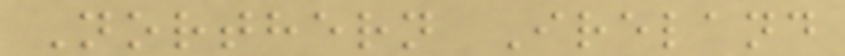Northern Ireland
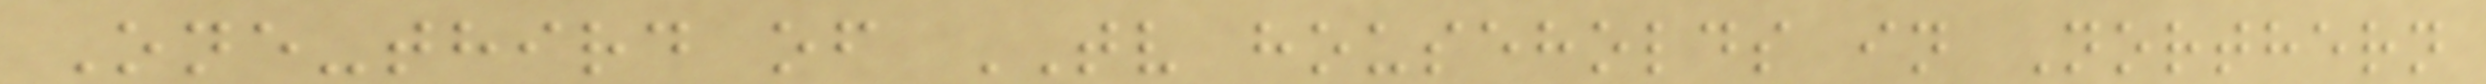One-third of TV households in Northern
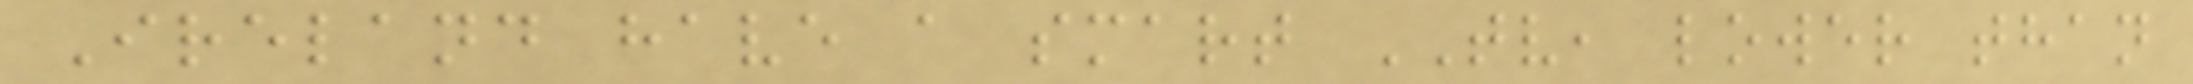Ireland have a smart TV, lower than
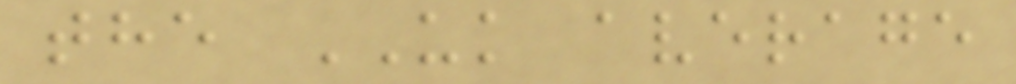the UK average
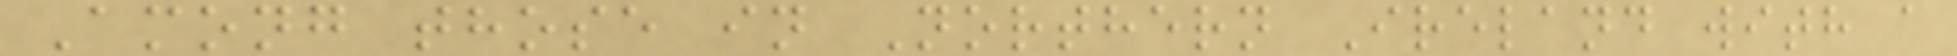Among those in Northern Ireland with a
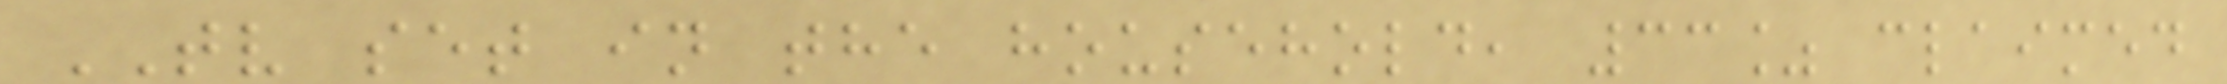TV set in the household, 33% claimed
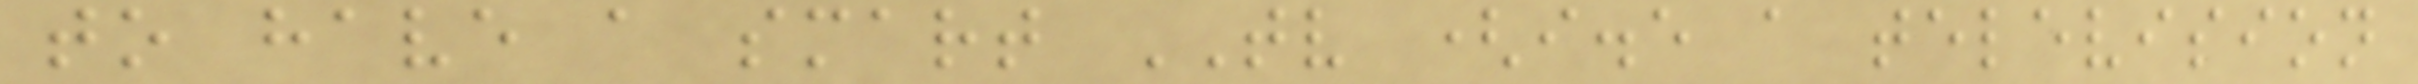to have a smart TV (i.e a television
